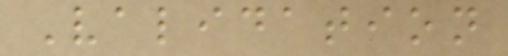Validation
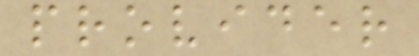provider
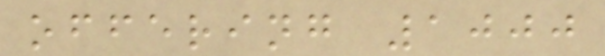offering 1000
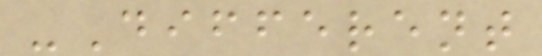-Different
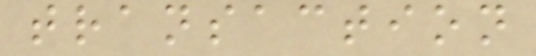transaction
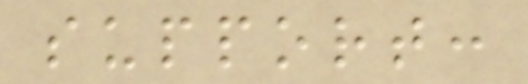support:
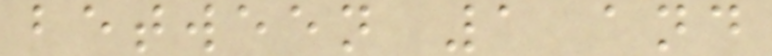between 1 and
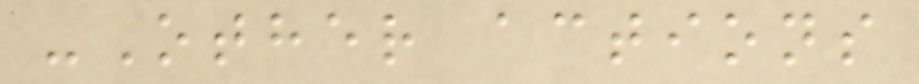-Other actions
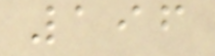196
